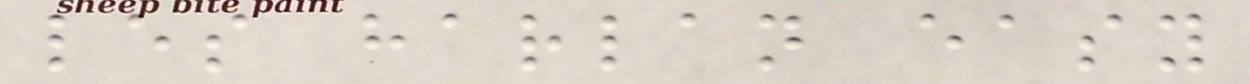les harlan easy
